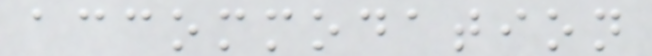accommodation
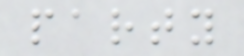party
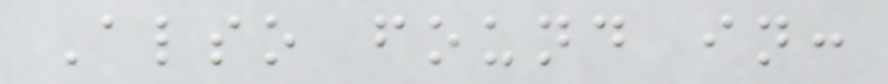Also found in:
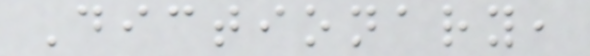Dictionary,
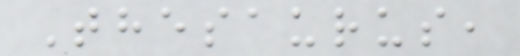Thesaurus,
